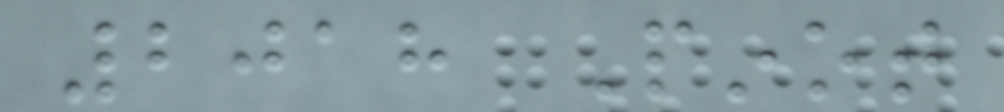2018 Pinot
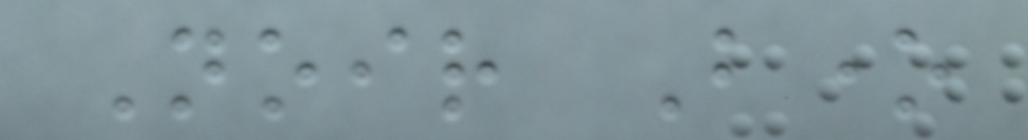Noir Bone
